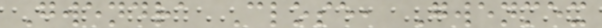Gwendra Close, Gwenmex
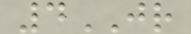4JR
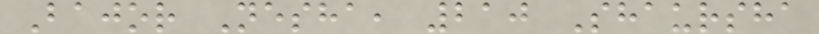Bajor Nesha, 210 Shaursha
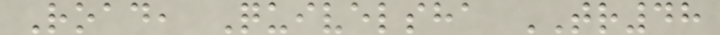Road, Quivelsha TR48
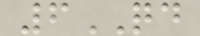6QD
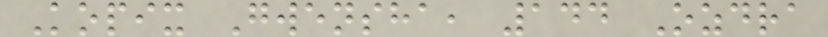Kopix Gwensha, 144 Ozdra
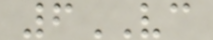6VC
